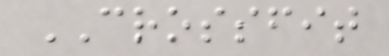CROSSFIT
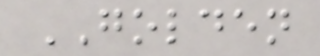GOLDEN
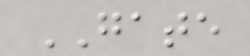GATE
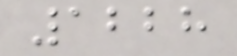1228
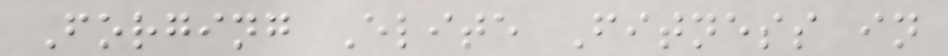Forging Elite Fitness in
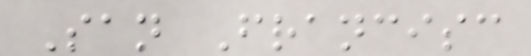San Francisc
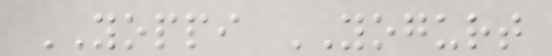YOPPI YOGURT
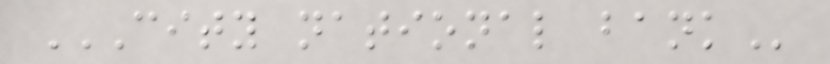CITY NATIONAL BANK
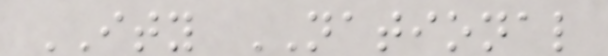ITY NATIONAL
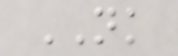NK
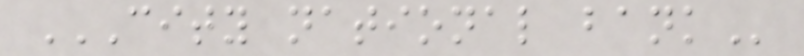CITY NATIONAL BANK
